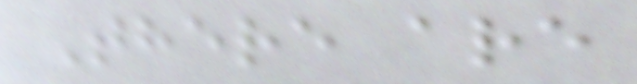There are
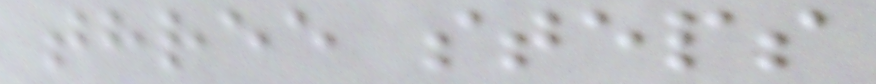three steps
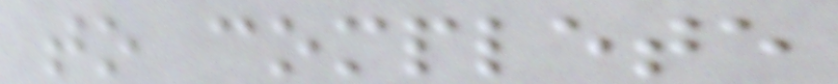to complete
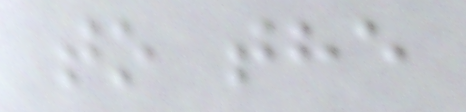to the
